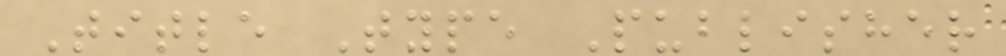Title Type Publisher
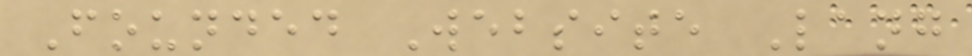Founded Website Lang
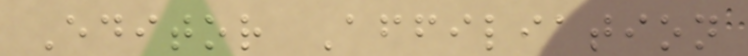Editor Affiliation
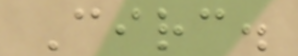Circ.
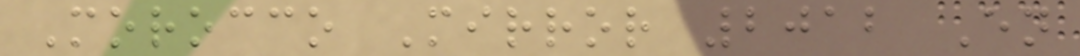Morocco Mirror 2012 En
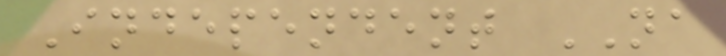Independent NA
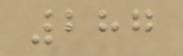287
